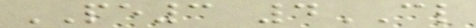PE3 4CL
